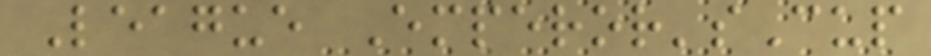League Emperor'sCup
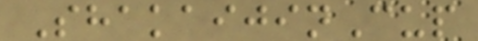ShakaijinCup
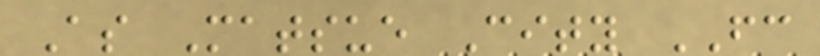As Matsue City FC
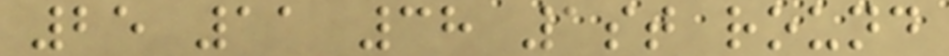25 11 38 1st round
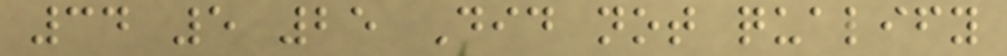34 5 25 Did not qualify
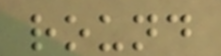round
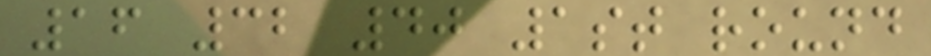16 32 40 1st round
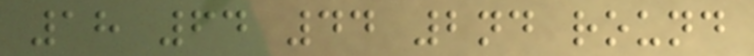18 64 44 2nd round
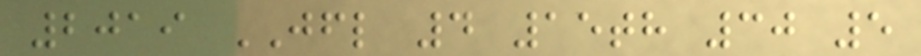2019 JFL 4 15th 30 5
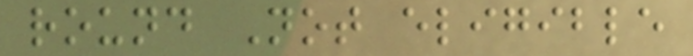round Not eligible
